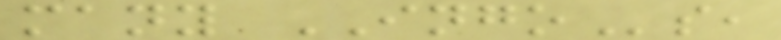many INGOs,
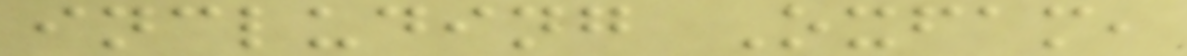including Oxfam,
